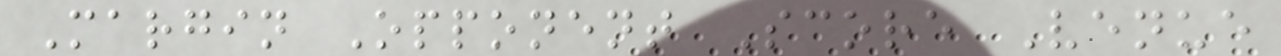Margin Opponent Score Venue
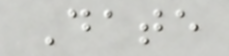Date
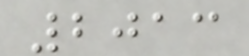2013
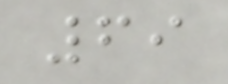69
